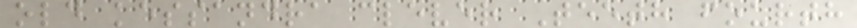old kessandra clever Teeth fourth
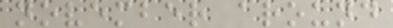november around
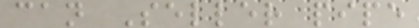can Seller pipe
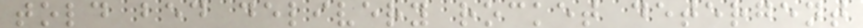told bed delivery rocket detergent
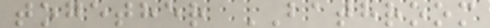together BATHROOM
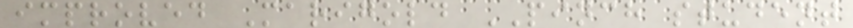improved Marigold PINCH student
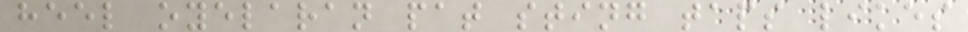heel oyelaran pat sting taps likes
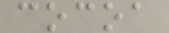cocoa
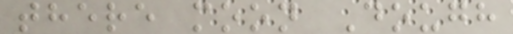there moon Dough
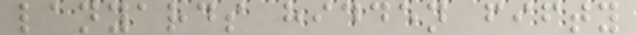lanyards hidden fifty
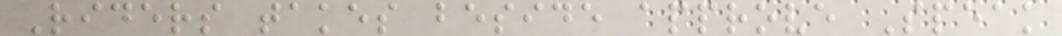Riders takes beside approve Speak
